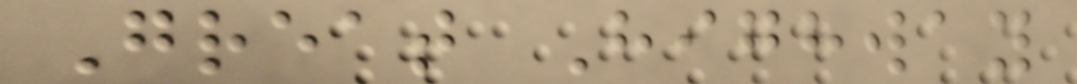Great Highway
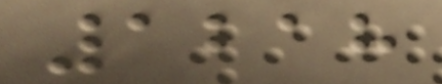1218
